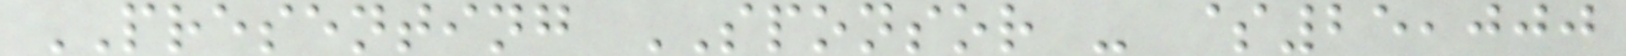PRESENTING SPONSOR - $25,000
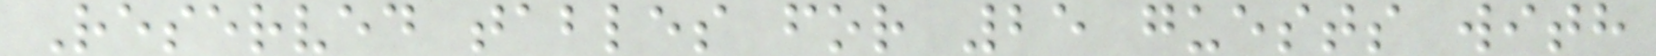Reserved tables for 25 guests with
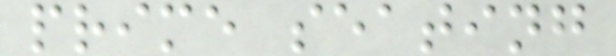prime seating
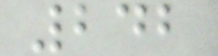242
